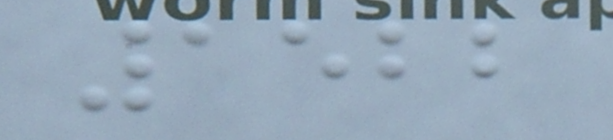1522
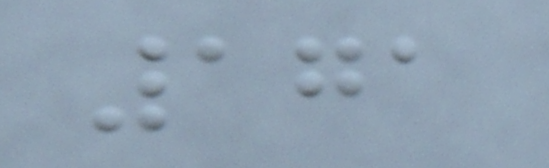171
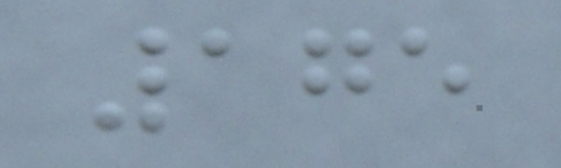175
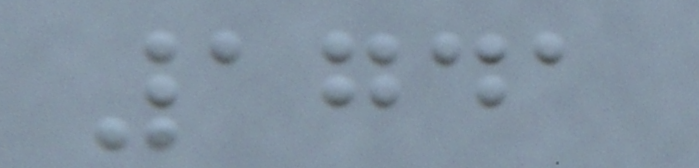1741
